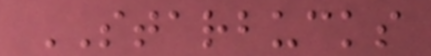STARBUCKS
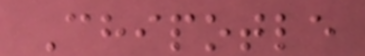Chipotle
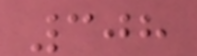308
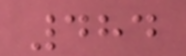484
